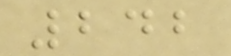242
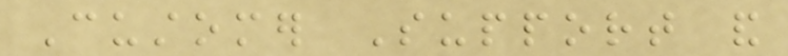Customer Support and
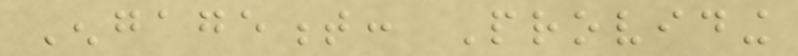Engagement: Providing
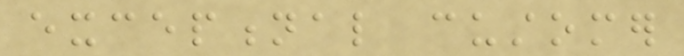exceptional customer
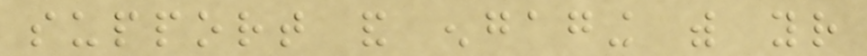support and engaging with your
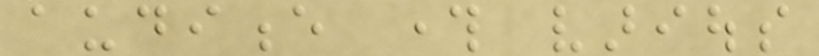audience through various
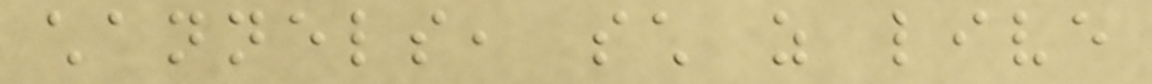channels, such as live
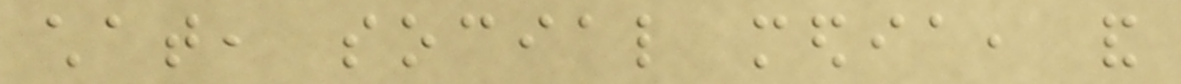chat, social media, and
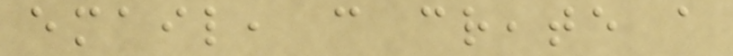email, can create a
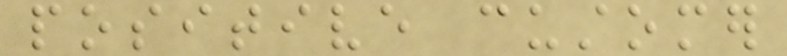positive customer
